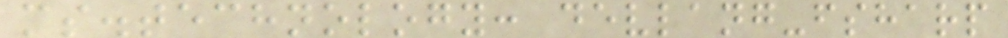ms.technology: devlang-fsharp
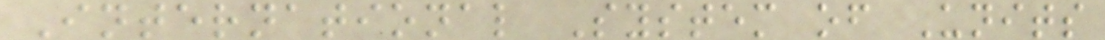International System of Units
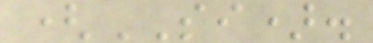(SI).
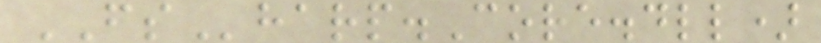FSharp.Core.dll)
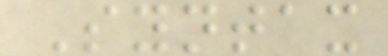Syntax
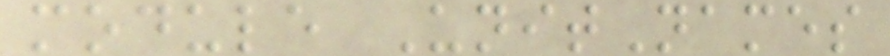module UnitNames
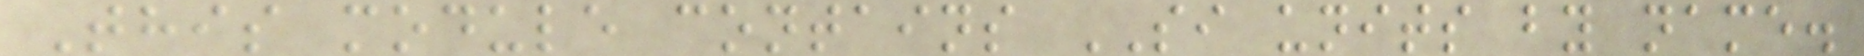This module contains SI units by name.
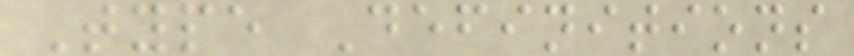Type Definitions
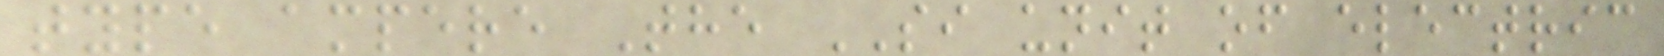type ampere The SI unit of electric
